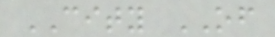CITY OF
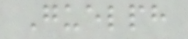Guelph
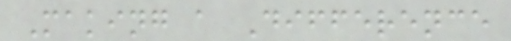Making a Difference
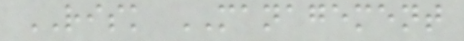RISK MANAGEMENT
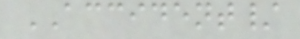ACCIDENT/
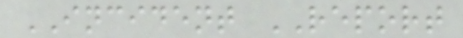INCIDENT REPORT
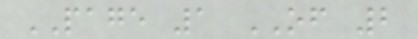PAGE 1 OF 2
